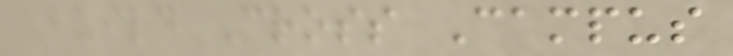Build Cross Campus
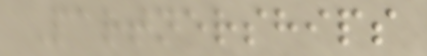Partnerships
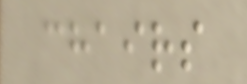chairs
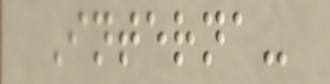Interna-
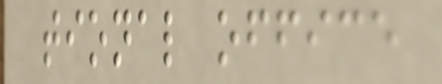tional office
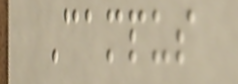Campus
